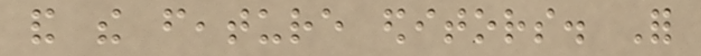and the feature editors. For
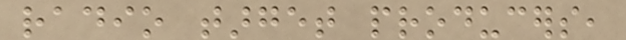radio target producers,
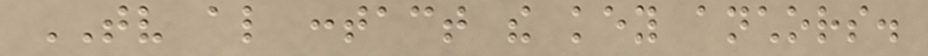TV also contact the key anchors.
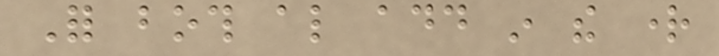For both also add in the right
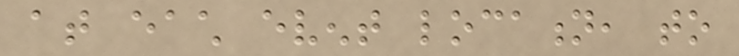at each event location, to
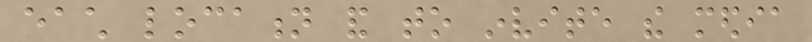each location and to invite the media
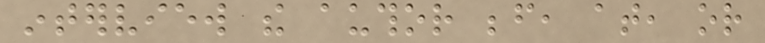interview the author before, at, or
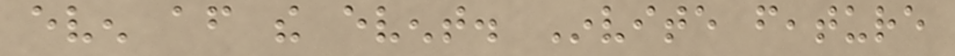even after the event. Invite feature
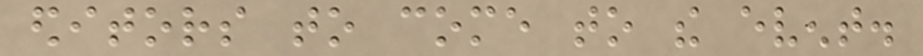editors to come to the event.
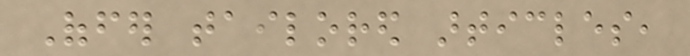Offer tailored articles,
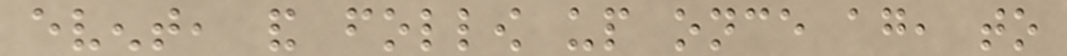event, and follow up once again, to
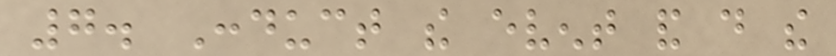7. Conduct the event and do the
